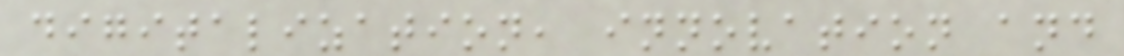digitalization, innovation and
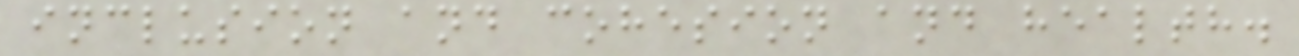inclusion and cohesion and health.
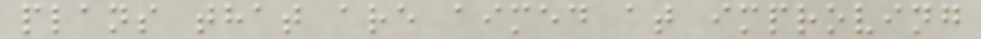plans that are aimed at improving
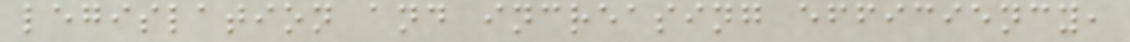legislation and increasing efficiency,
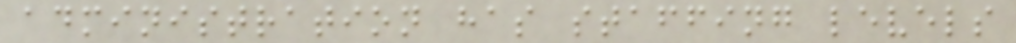administration has staffing levels
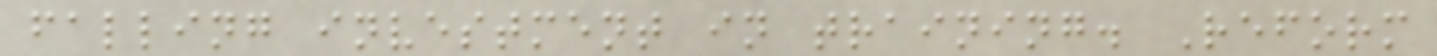falling investment in training. Reform
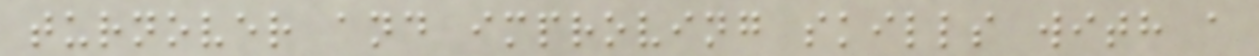turnover and improving skills with a
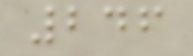246
